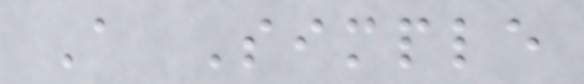A Simple
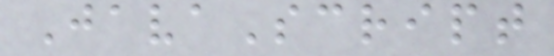JavaScript
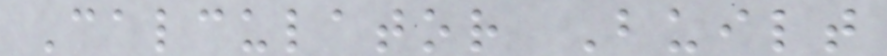Calculator Built
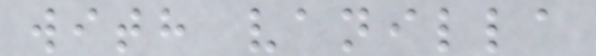with vanilla
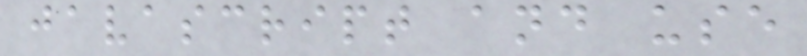javascript and use
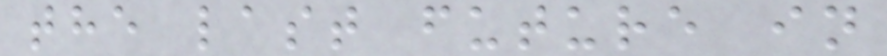the last future in
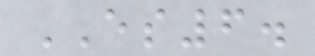ES6.
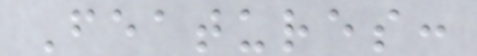Features:
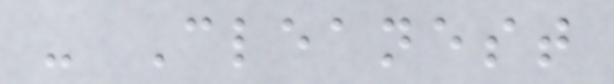- Cleanest
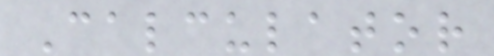Calculator
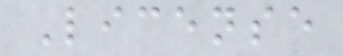License
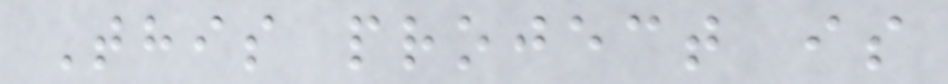This project is
